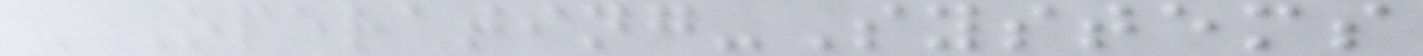- Operating-Systems
